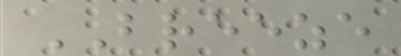BREEZE
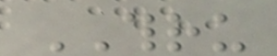THRU
